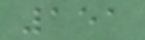151
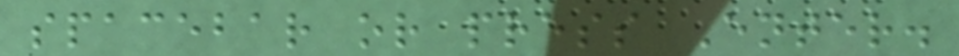spacebar or press Enter.
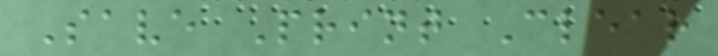Save Print Clear
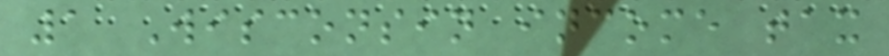1 Wisconsin income tax
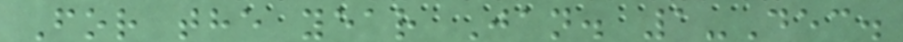For the year Jan. 1-Dec.
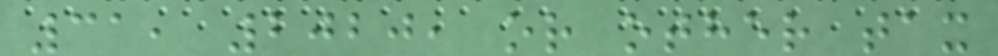31, 2020, or other tax
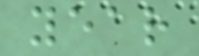year
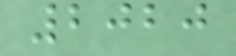2020
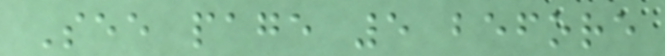See page 5 before
